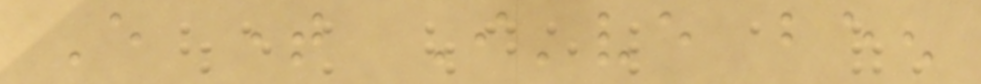Every time I've been
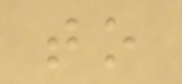to
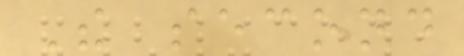The second
